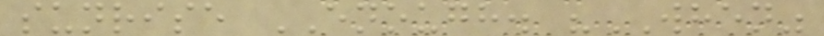sunrise ENOUGH. "WHEN"
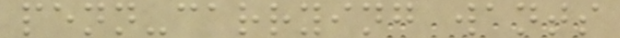penn-carrying wants
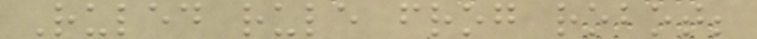Ruled rule frog robot;
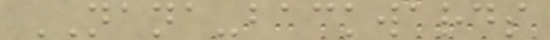NANA-backwards
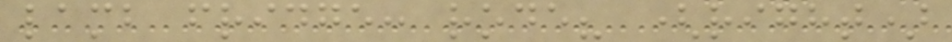lamb fridge: rode? (right)
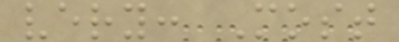very: Most
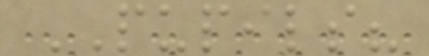PUPILS?
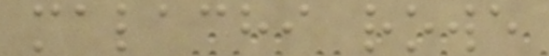malachi rowe
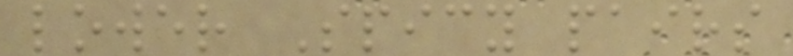lower Spicy pairs
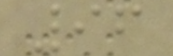96
